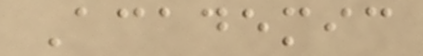Academic
